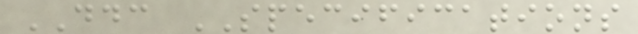DDC SPECIFICATIONS
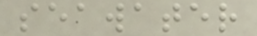seawater
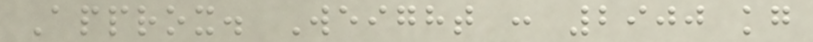Approx. Weight : 2900 kg
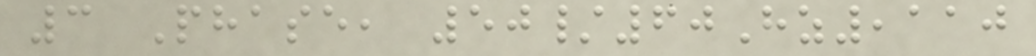3 Phase, 50/60Hz,110
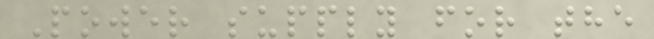Power supply for the
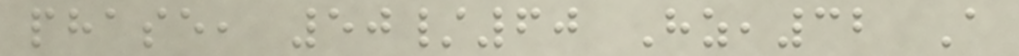phase, 50/60 Hz,32 A
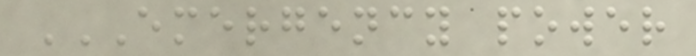EMERGENCY POWER
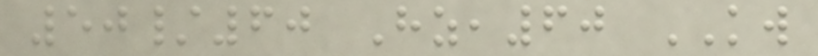50/60 Hz,60 KW
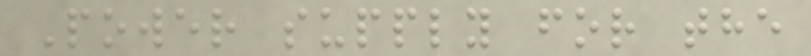Power supply for the
